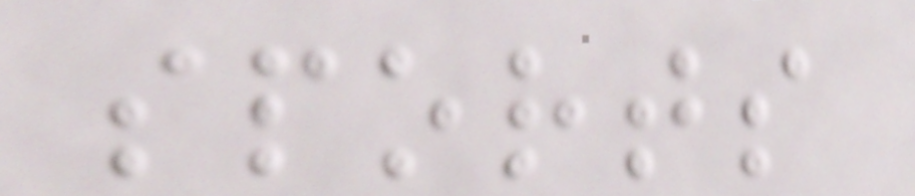sports
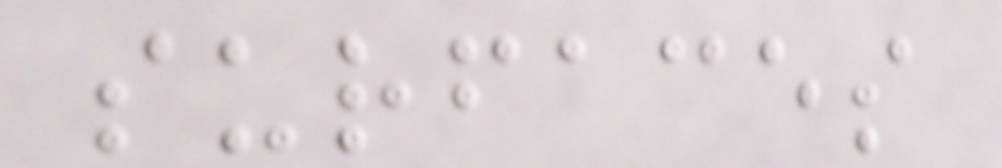surfaces
